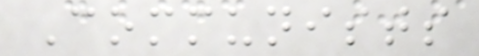Communists
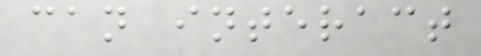can interact
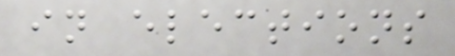in elections
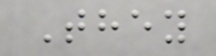They
